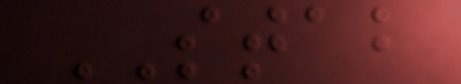STAB
